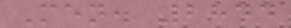Men. 2844
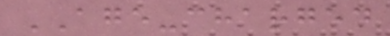AGE-charged
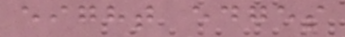eight edges
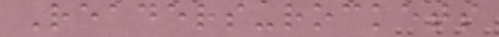Readers-rockets
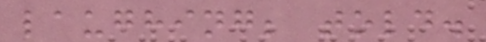laughing; told.
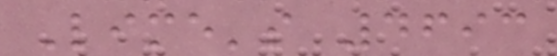Lime's 4693
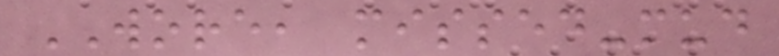WORE, missed-mud
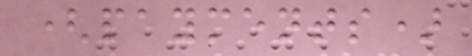(payments)
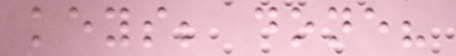keys; done?
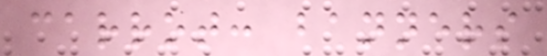carrot: banners
